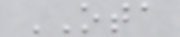OTA
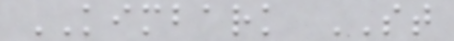KIMBARK ST
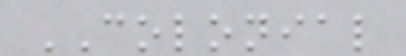COLONIAL
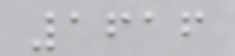1616
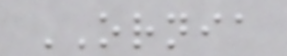ORNIA
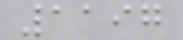1197
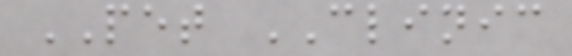PET CLINIC
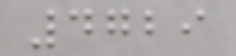4729
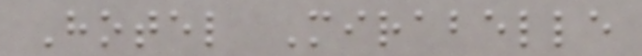Hotel Mirabelle
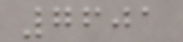7601
